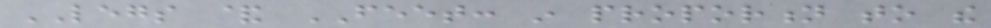LEGS & FEET: in proportion to the
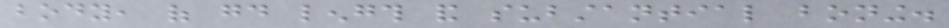body, of good length and substantial boning.
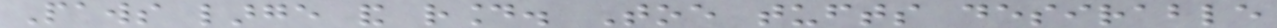Paws large and round. Toe tufts desirable
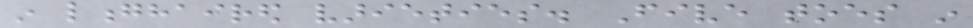in longhaired varieties. Five toes in
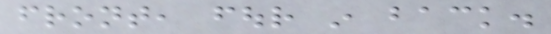front, four in back.
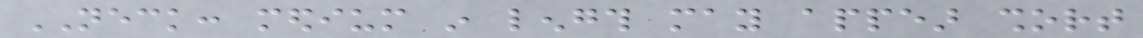NECK: medium in length may appear short
